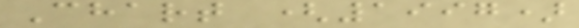Chart (1997)
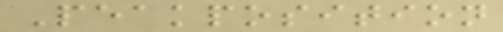Peakposition
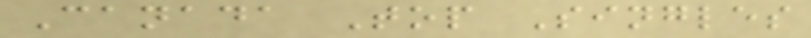Canada Top Singles
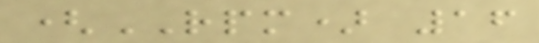(RPM) 16
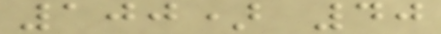100) 40
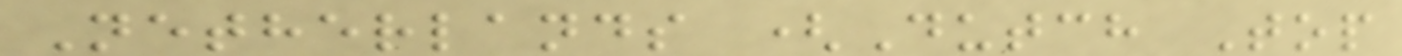Netherlands (Dutch Top
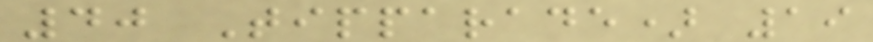40 Tipparade) 19
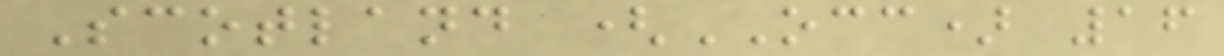Scotland (OCC) 16
